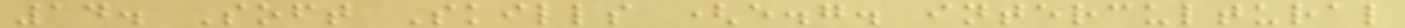14. Soft Skills (e.g. intercultural
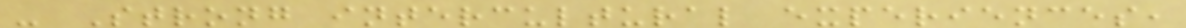- Strong intercultural experiences,
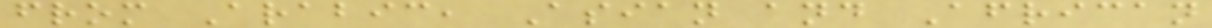from Arabic, Asian and African
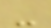-
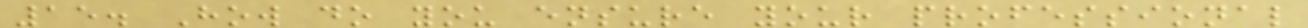15. How do you ensure your professional
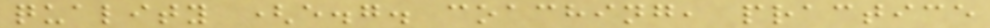quality (e.g. coaching, practice
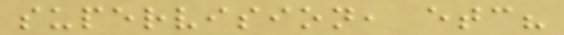supervision, etc?
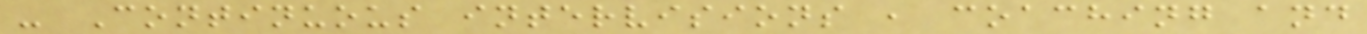- Continuous intervisions , coaching and
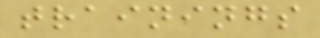trainings
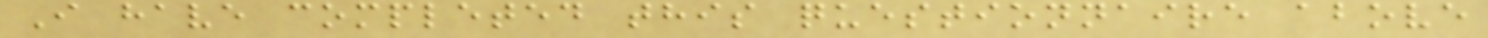I have completed this questionnaire above
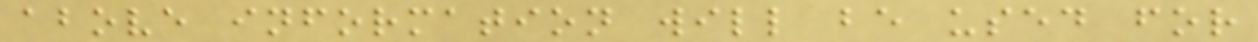above information will be used for
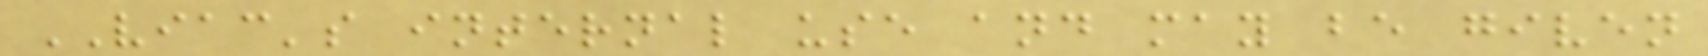VIAC's internal use and may be given
